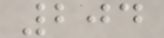204
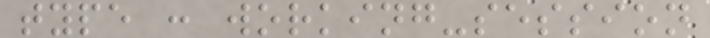type : working-session
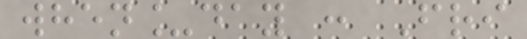when_day : Fri
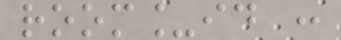room_id :
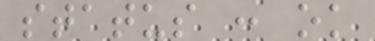status : ok
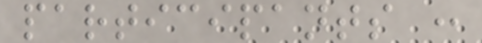participants :
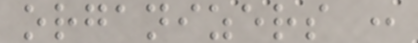organizers :
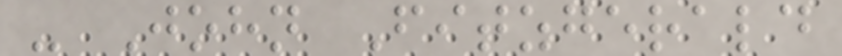- John Fitzgerald
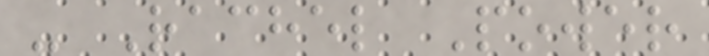- Rachel Power
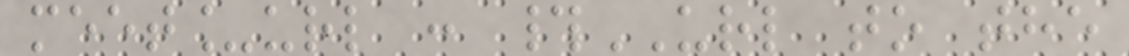meet_url : #URL to the
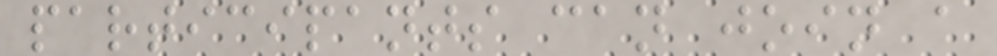participants can join a
